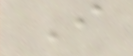I
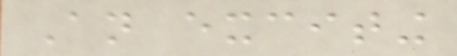An exciting
